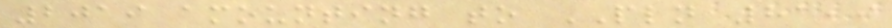2019 amounting to PLN 81,9
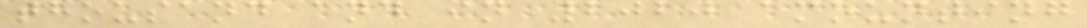thousand and in 2020 amounting
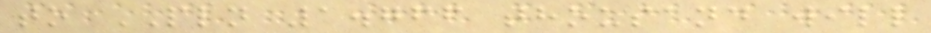to PLN 1.766 thousand will
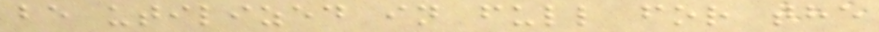be utilized in full for the
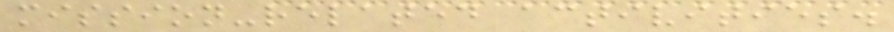mission-related activities.
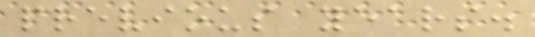previous years.
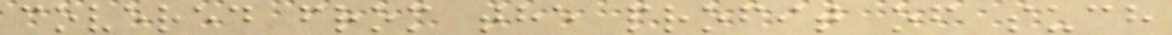covered from the profit of such
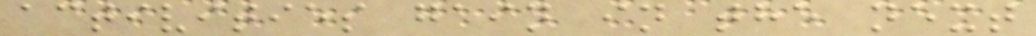activities gain in the next
